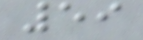59
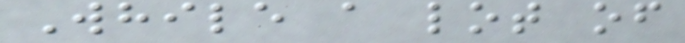While a lot of
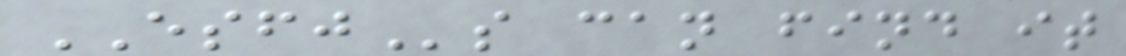ESFJs can find it
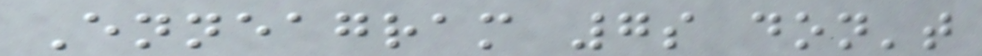Enneagram 7s don't
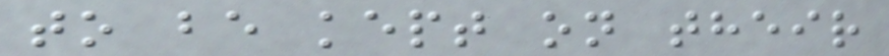to be kept on their
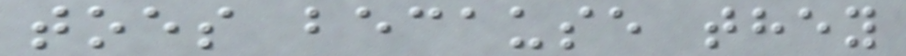toes because they
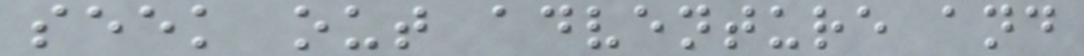seek out adventure and
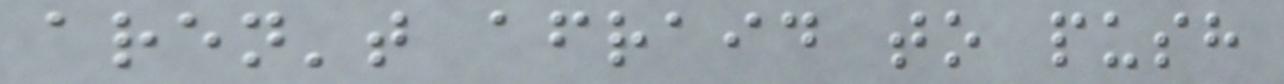aren't afraid to push
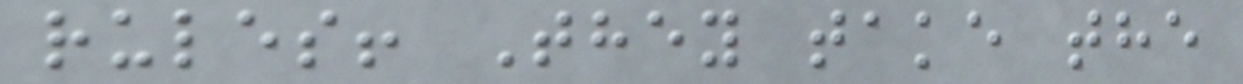rules! They take the
